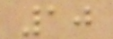10
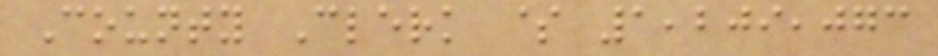County Clerk $ 1,209,073
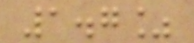1.7%
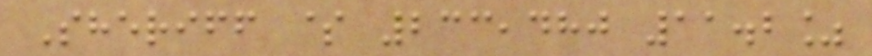Sheriff $ 233,480 11.2%
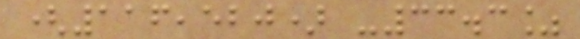(116,520) -33.3%
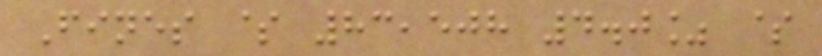Fines $ 83,508 4.0% $
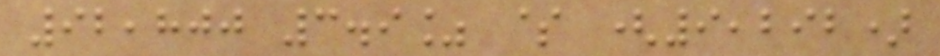92,800 3.9% $ (9,292)
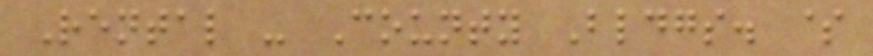Rental - County Bldgs. $
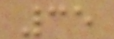35
